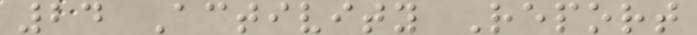24 Activity Report
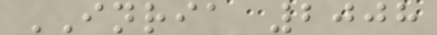INRIA 2008
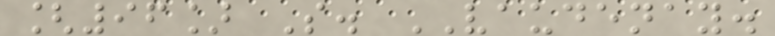[96] S. VAUDENAY.
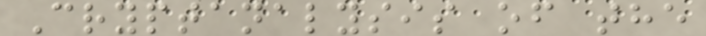Cryptanalysis of the
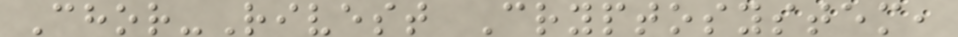Chor-Rivest Cryptosystem,
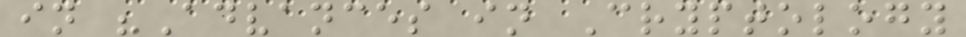in "Advances in Cryptology
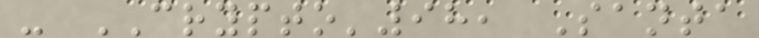- CRYPTO'98, Santa
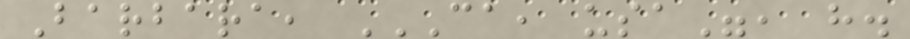Barbara, CA, USA", H.
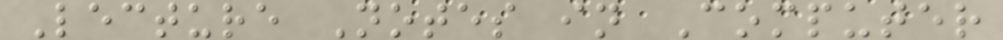Lecture Notes in Computer
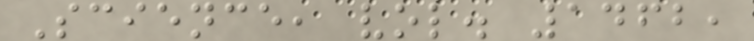Science, vol. 1462,
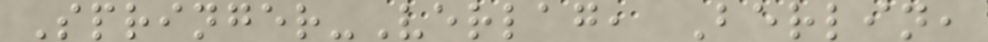Springer-Verlag, Berlin,
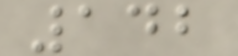142
